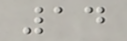14
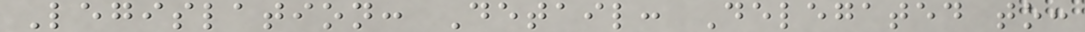Legislation: Detail: Delegated to:
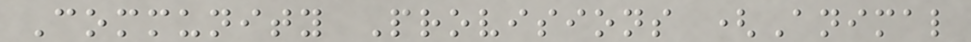Community Provisions (Animal
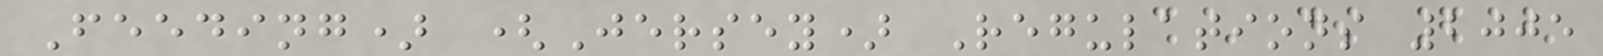Feeding) (Jersey) Regulations 2005
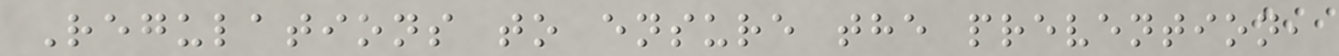Regulations to ensure the prevention,
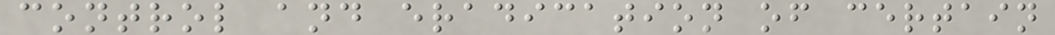control and eradication of certain
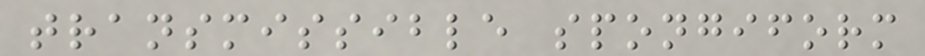transmissible spongiform
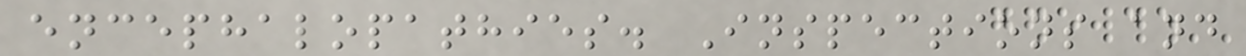encephalopathies. Inspections and
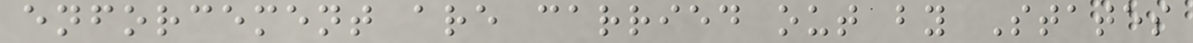enforcement are carried out by States
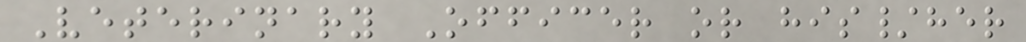Veterinary Officer or his/her
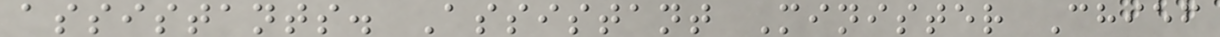assistants. Assistant Minister Chief
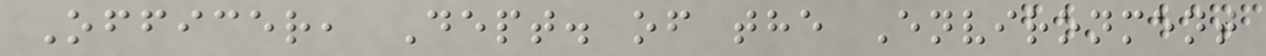Officer, Dept. of the Environment
